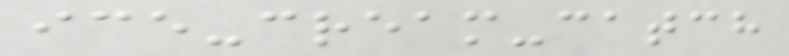ice-cream-catch
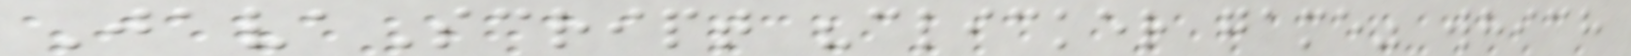JavaScript "clicker game" which
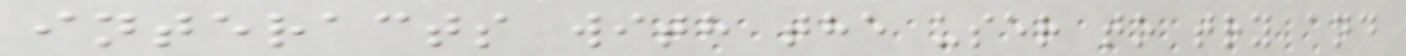interacts with the user to try and
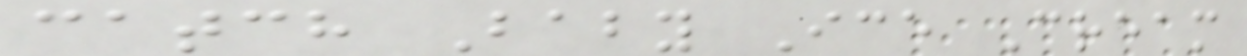catch Baby Ice Cream
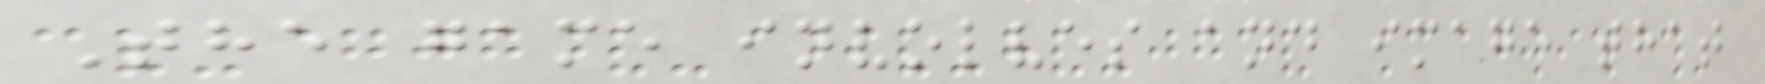The game involves and image that
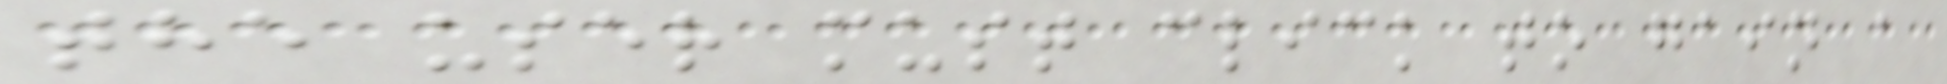the user must click to gain a
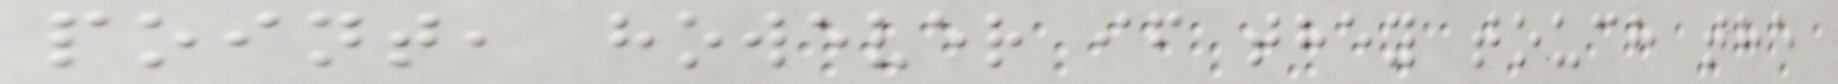point, however if they touch the
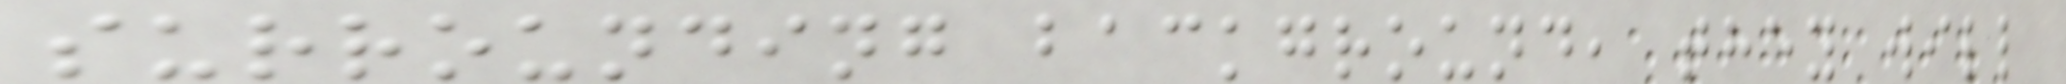surrounding background, they will
